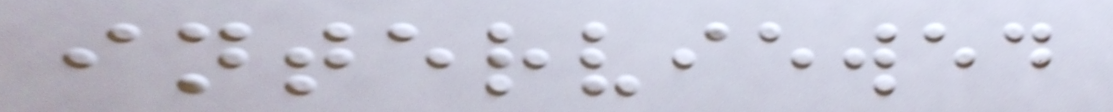interviewed
